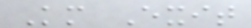Km Exit
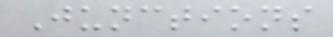Junctions
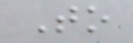To
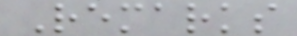Remarks
